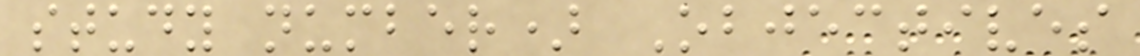study number) Objectives
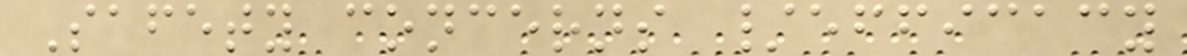Safety concerns /efficacy
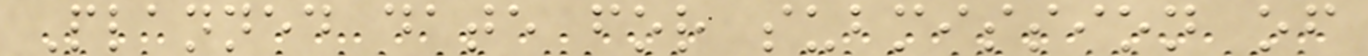Planned date for submission of
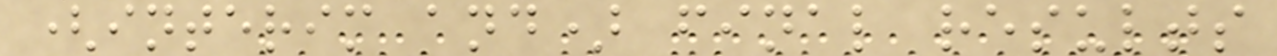(interim and) final results
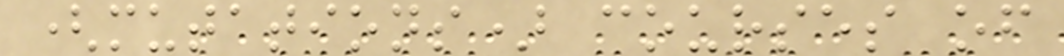(mutations) courses of
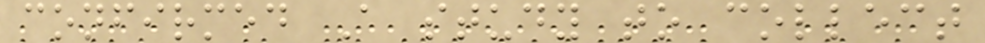confirmed A study to collect
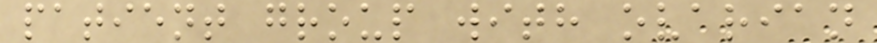patient group with ovarian
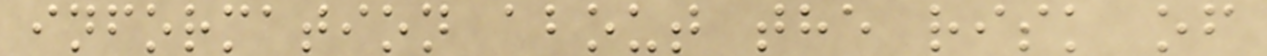information about the risk of
